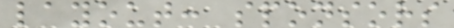layout: sponsors
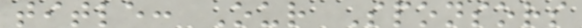title: Our Sponsors
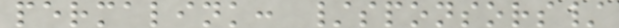permalink: /sponsors/
